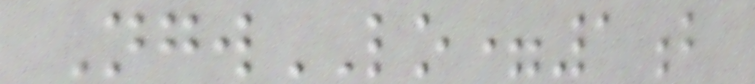NgwLO=1b
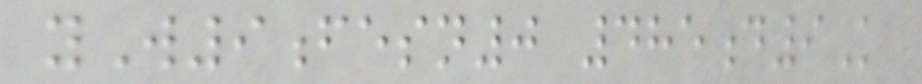yW9fesn0 485d9K
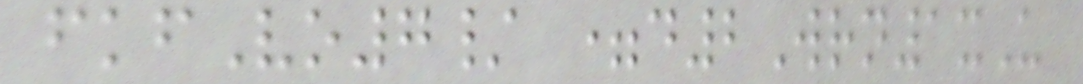fkfVo7/ =d2Wrn1xU
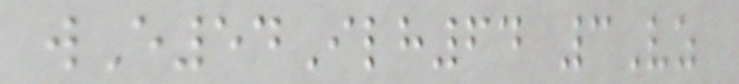wE54Ilh64 3Vz
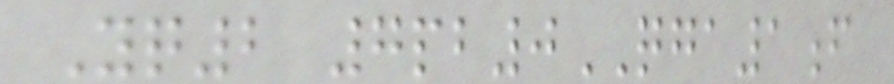Yq2 7pb0QGA1f
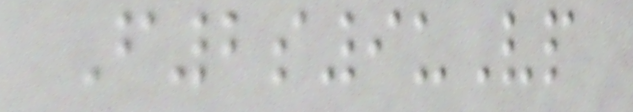F2s9uVp
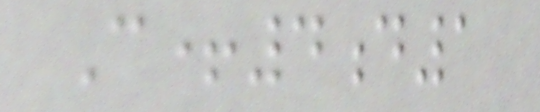C+4d1
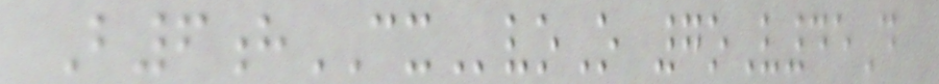B6hCXvoO 7oV45D
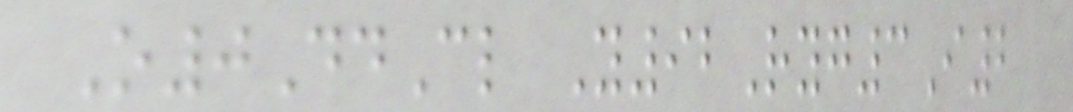O0DdCl Y92Ryg3I2
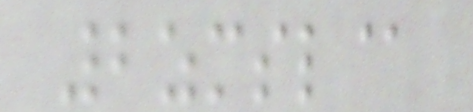2zmsl@
